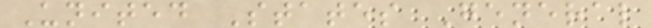United States General
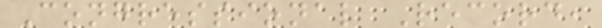Congressional Record,
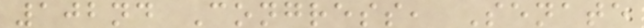102nd Congress, Senate
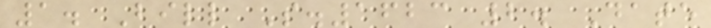1. Bill S.1623 2. Date
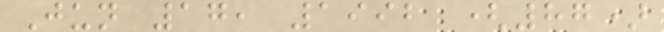Jun 17, 1992 (87)
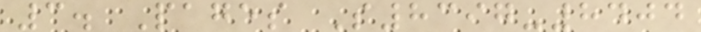3. Pages S8397-8404
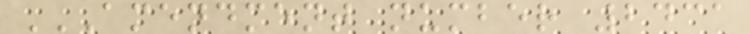AMENDMENT NUMBER 2431
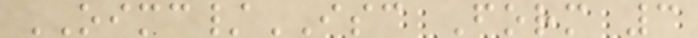OIMC/ISC Form 3
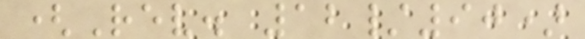(Rev. 12/90)
